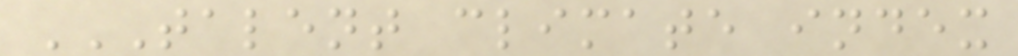TALENT CLIMATE INDEX
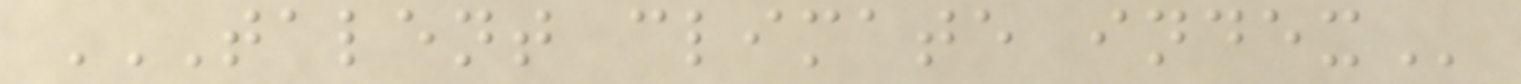TALENT CLIMATE INDEX
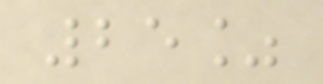25%
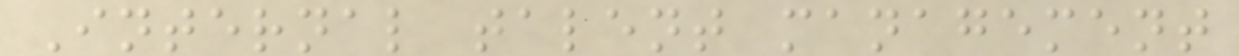Internal talent management
